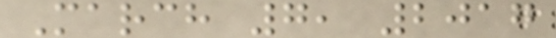March 7, 2017
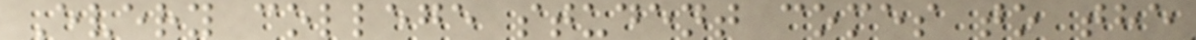Every college student comes to the
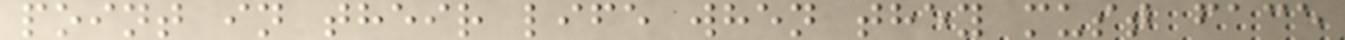point in their life when they must face
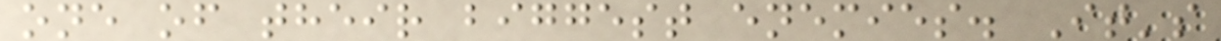one of their biggest enemies. It's
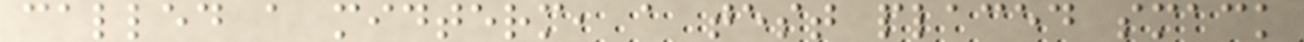called a midterm, a test placed smack
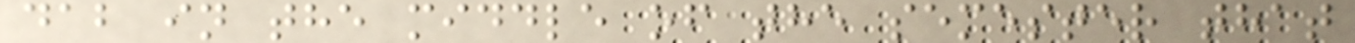dab in the middle of the semester that
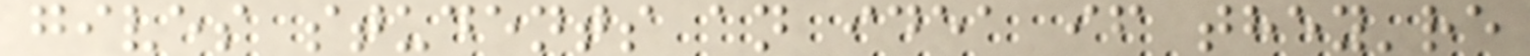gives students an idea if they're
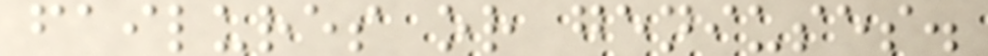failures or geniuses.
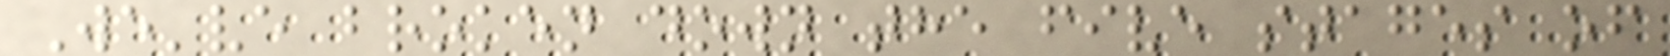We've broken down the five stages of
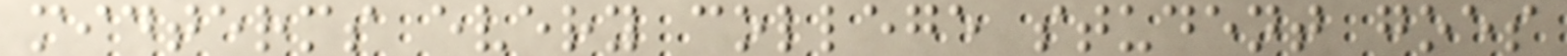midterms every college student goes
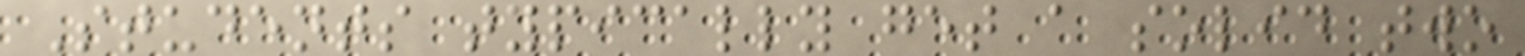Students typically get a solid two
